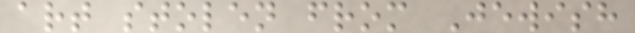art stolen from Jewish
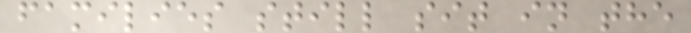families still sit in the
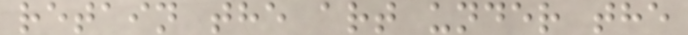retain the art under the
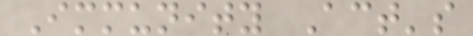Immunity Act's
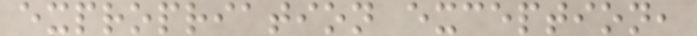expropriation exception,
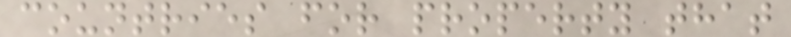countries for property that
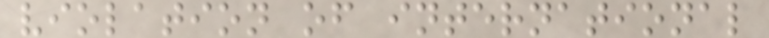violation of international
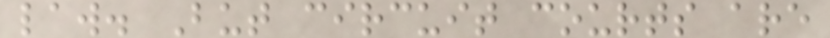law. But circuit courts are
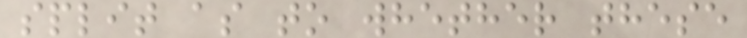split as to whether these
